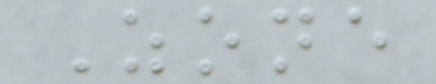Zone
